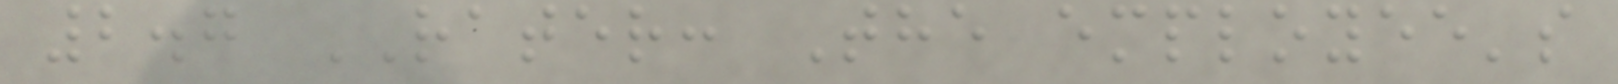2.7 RATER: The employee's
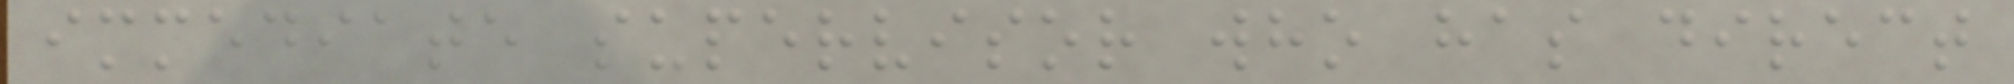immediate supervisor who has direct
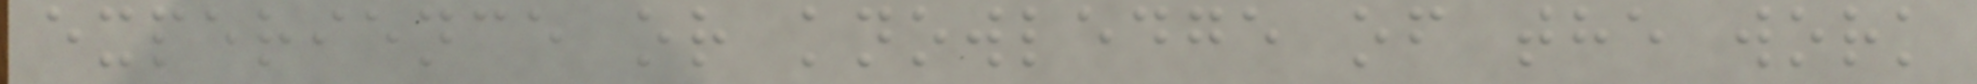experience or knowledge of the work
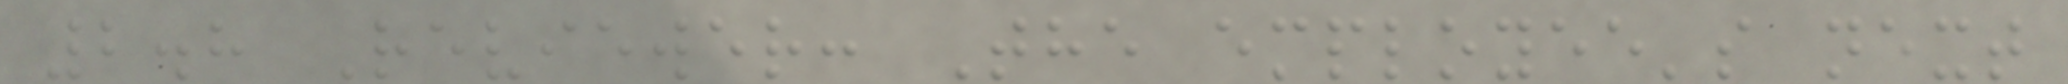2.8 Reviewer: The employee's next
